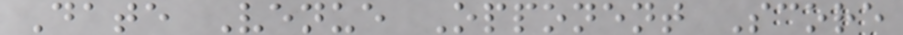Date Venue Opponent Score
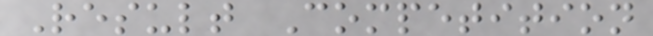Result Competition
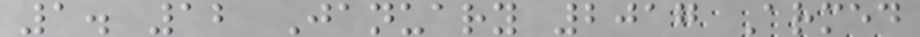1. 12 January 2017 Armed
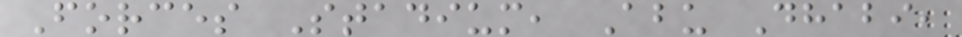Forces Stadium, Abu Dhabi,
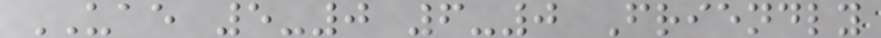UAE 5-0 6-0 Friendly
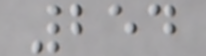254
